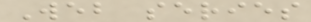Web series
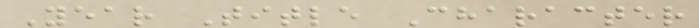Year Title Character
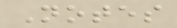Notes
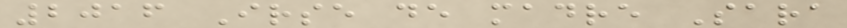2016 Irse de madre Sara
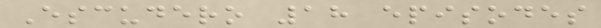Escudero 18 episodes
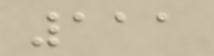111
